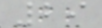29
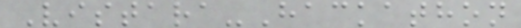Vistara-Hackathon
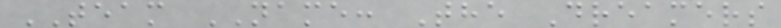TEAM NAME: The Dreamers
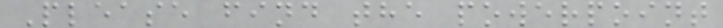Please find the powerpoint
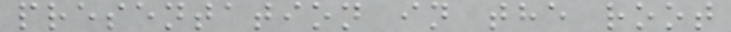presentation in the root
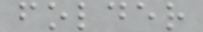folder
